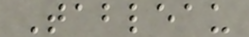Tableau
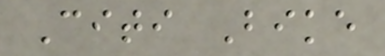Citi Bike
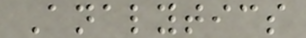Analytics
